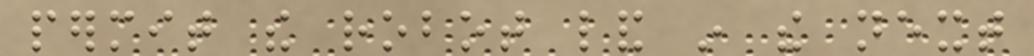permit the robot land in the next
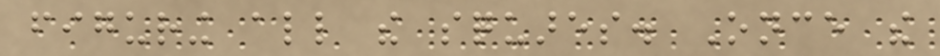figuring all the squares. Once the
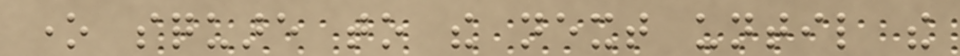one square to the next until the
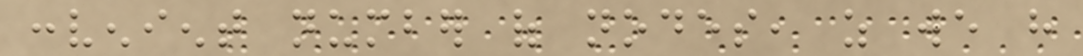convenient number of nodes, as we have
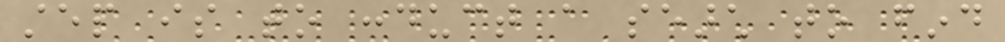step is to conduct a search to find
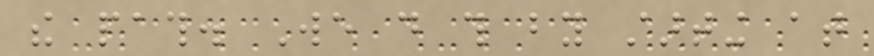the path. We do this by starting at
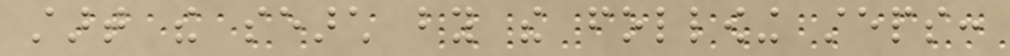start the search by the following steps:
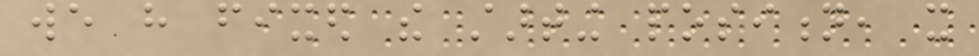we have fixed the starting position, it
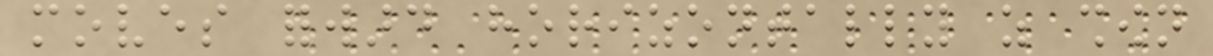moves forward horizontally as shown
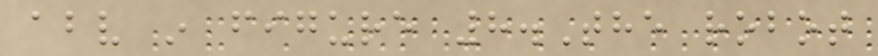above in figure 8.The robot
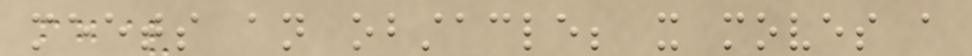meets an obstacle; it moves a
